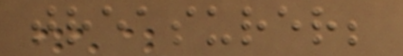treasurer;
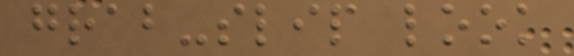grab-slip look
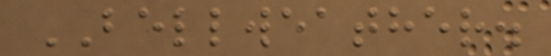BELLWEATHER.
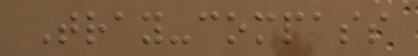Tray-compass
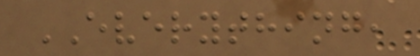EVERYTHING,
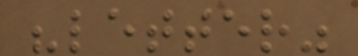"letter"
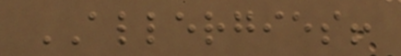ALLERGIES!
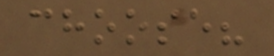choose?
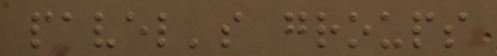pavel's groups
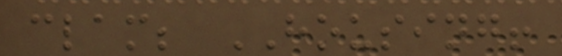clam; HOUSING!
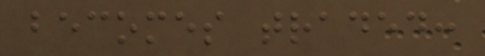becomes traded:
